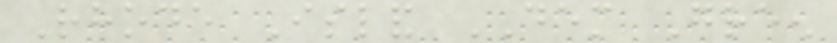Rhode Island DEM Green
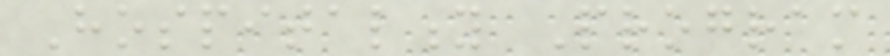Hospitality Program
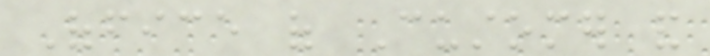Office of Customer and
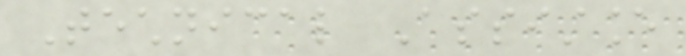Technical Assistance
